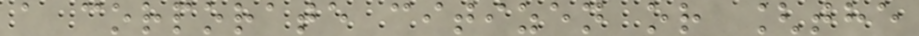a corporate citizen or [the
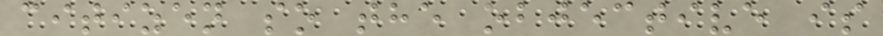citizen so the objective is
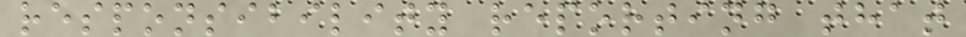responsibility reporting that
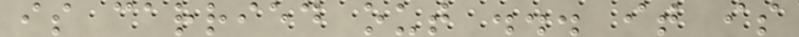is carried out ... it is
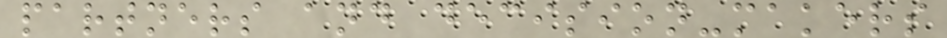partners and decision-makers
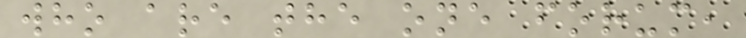who are the one forum,
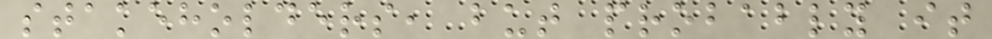stakeholders, but probably it
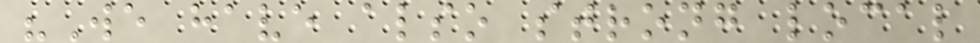"We have also strong local
